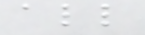all
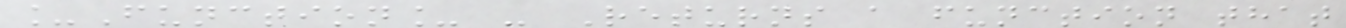_Function_ - Returns a function that
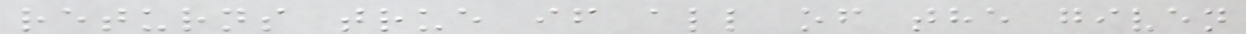returns true if all of the given
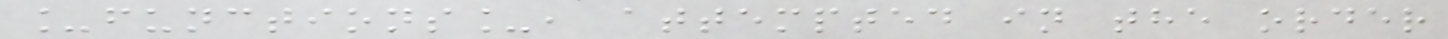_functions_, attempted in the order
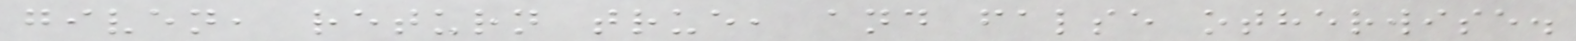given, return true, and false otherwise.
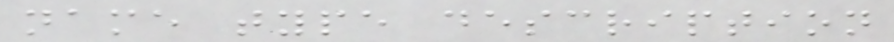name type description
